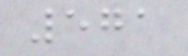571
